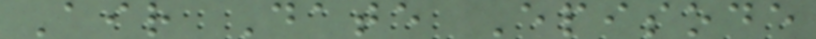Air Date Episode
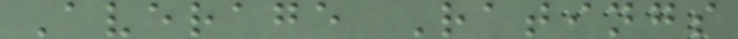Average Ratings
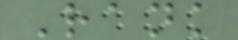Rank
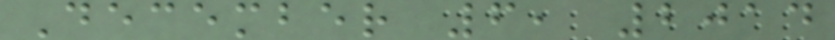December 6, 2014
